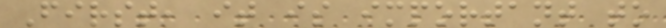First, it is important to
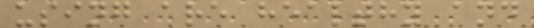using are healthy and
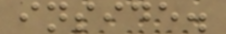inside.
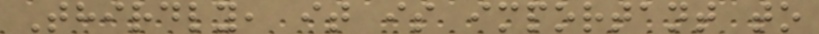Thirdly, it is important to
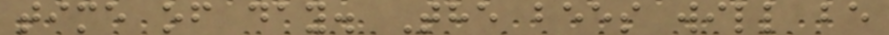time of day. The bees will be
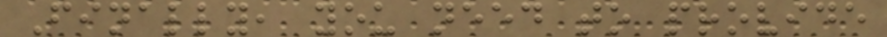Finally, you need to provide
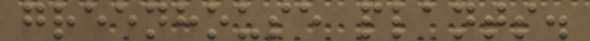greenhouse plants.
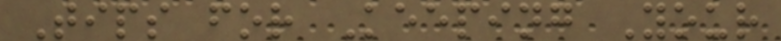Tips for Keeping Your
